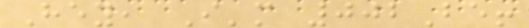Hey, I'm 002Be!
